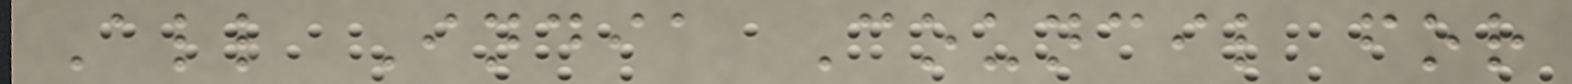All India Council for
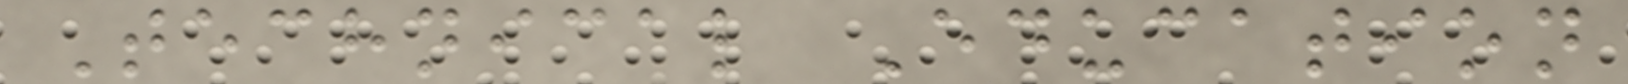Technical Education
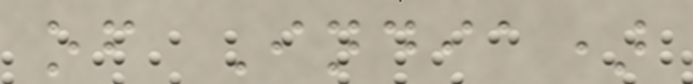of India)
